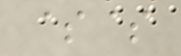$$
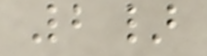2}
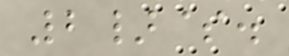2}$.
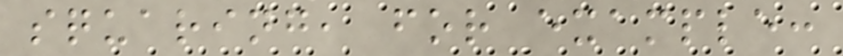squaring, for example:
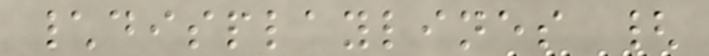\displaylines {
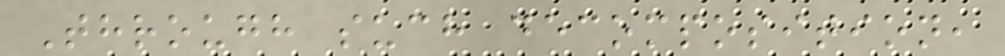Through such decomposition,
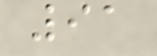91
